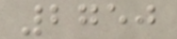2750
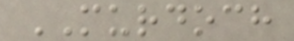MURDOCH
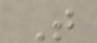T
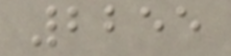2255
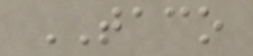TACO
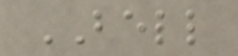BELL
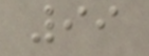99
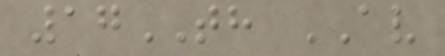17TH AV
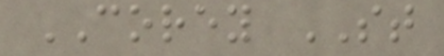COREY ST
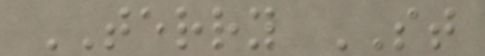TERRY ST
